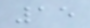15
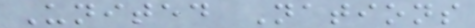United Nations
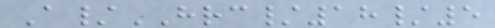A/HRC/18/5
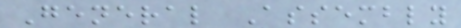General Assembly
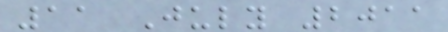11 July 2011
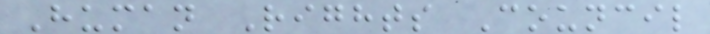Human Rights Council
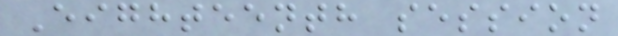Eighteenth session
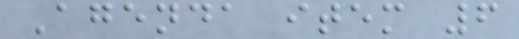Agenda item 6
